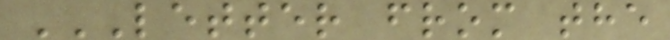LETTER FROM THE
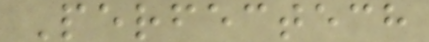Perfectech
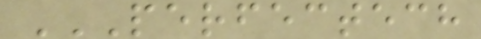PERFECTECH
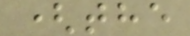(the
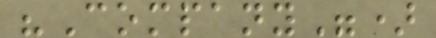"Company")
